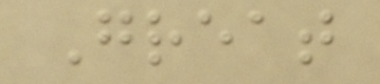Great
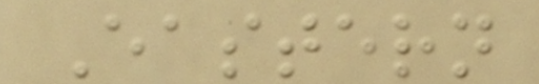Eastern
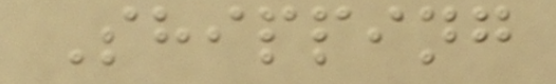Shipping
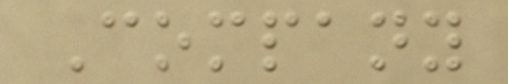Company
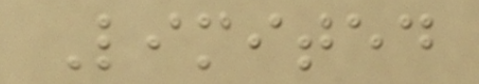Limited
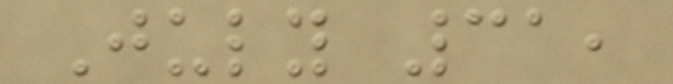July 31,
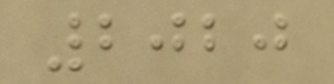2020
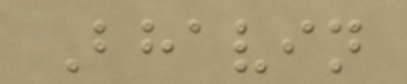Bhavin
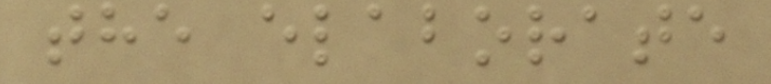the elaborate
